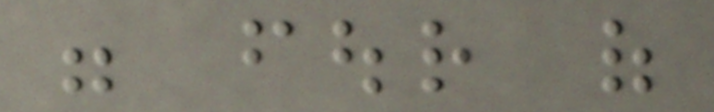were four of
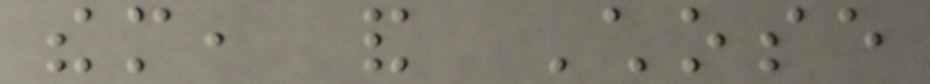them, and Chose
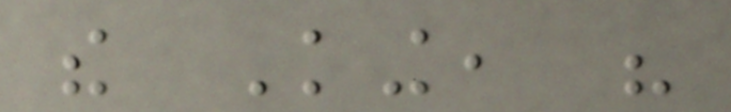the King, his
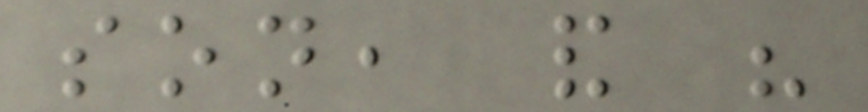son, and his
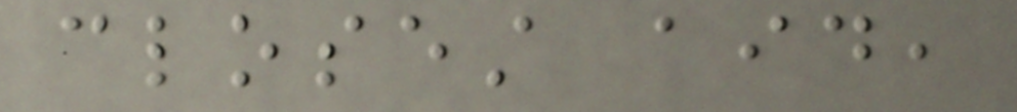closest aid,
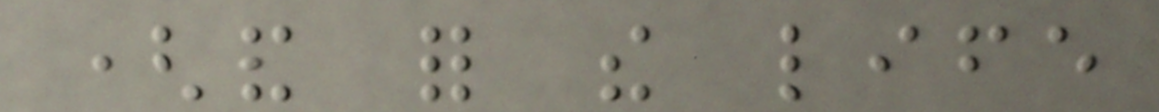(and for the life
